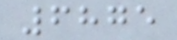6875
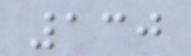130
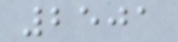2501
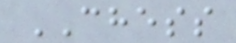CHESS
